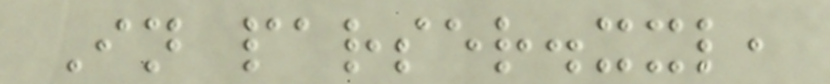In parser.xxl,
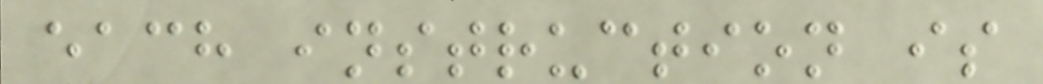each instruction is
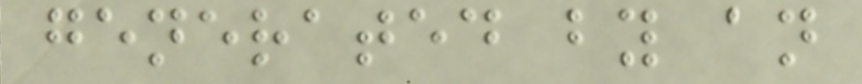generated by an
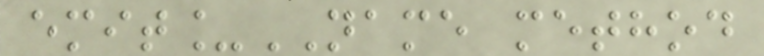emit_NAME method
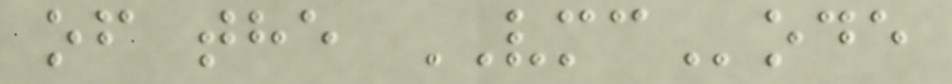of the VMCode
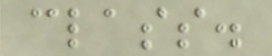class.
